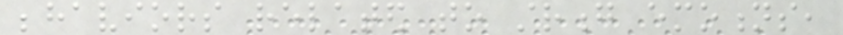behaviors related to strong emotions,
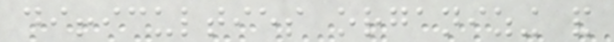difficulties organizing and
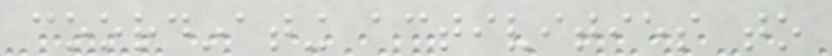coordinating activities to
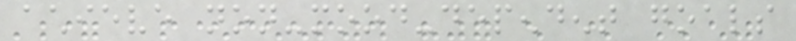achieve non-mood-dependent goals
